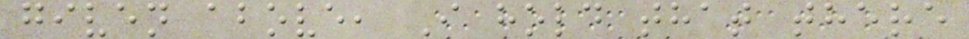given above, I hold that there
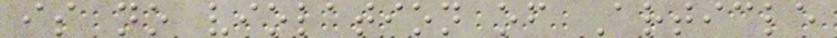is no violation of Article
